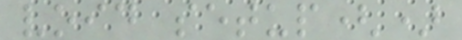void setup()
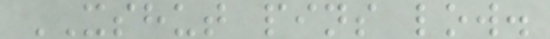XSHUT pins low.
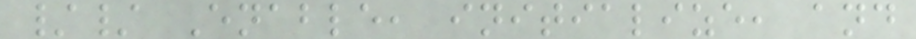// Enable, initialize, and
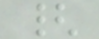{
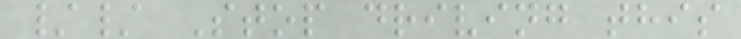// Stop driving this
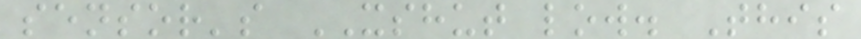sensor's XSHUT low. This
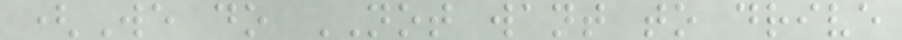(We do NOT want to drive
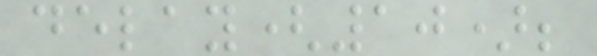delay(10);
